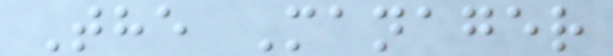The Manager
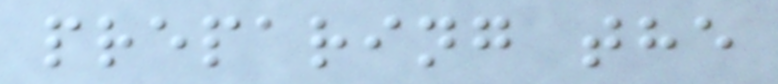preparing the
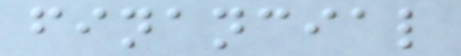financial
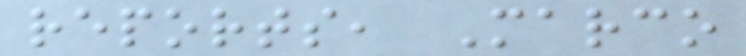reports, Marco
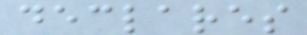declares
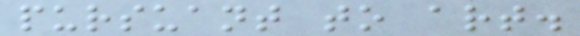pursuant to art.
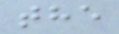the
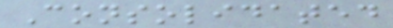Consolidated
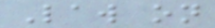Law on
